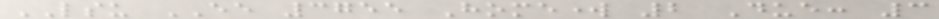LSU EE 3755 Homework 2 Due: 3
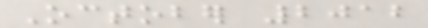October 2012
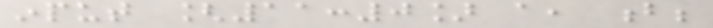input [11:0] a, b;
